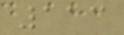113
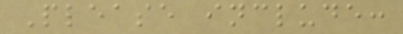Please include:
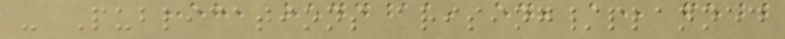- Publications arising/planned
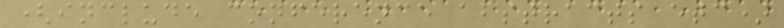(include conference abstracts etc)
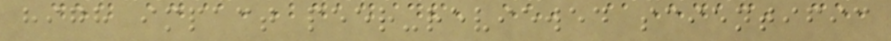high impact peer-reviewed scientific
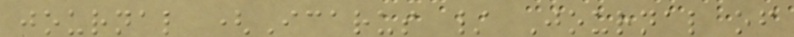journal (Icarus / Journal of
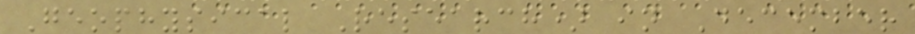Geophysical Research) in December
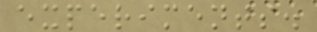experiments.
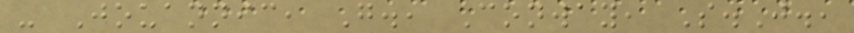- Jouannic, G., Conway, S.J.,
